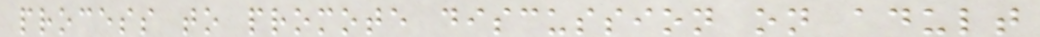process to promote discussion on adult
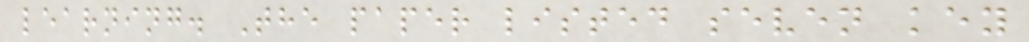learning. The paper listed seven key
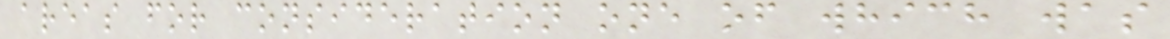areas for consideration one of which was
